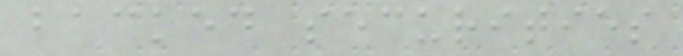backed securities
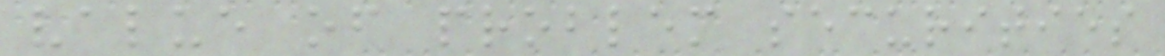value of problem securities
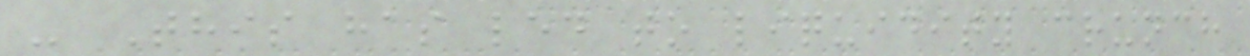- This has led to liquidity crunch
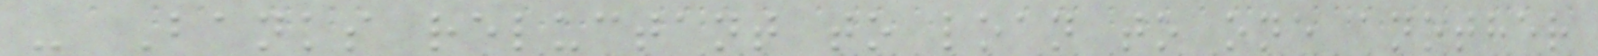- Banks reluctant to loan to one another
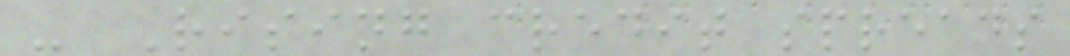- Rising credit spreads
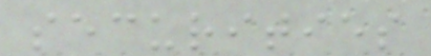securities
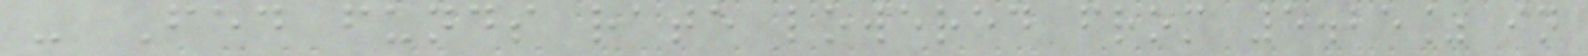- Fed funds rate lowered from 5.25% in
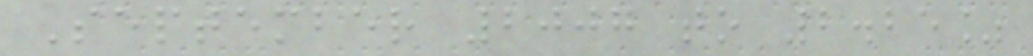September 2007 to 2.25%
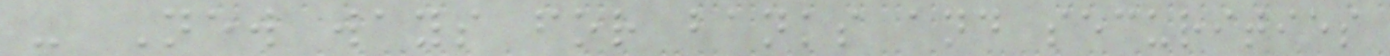- New ways for banks and securities
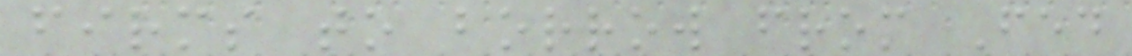firms to borrow from Fed
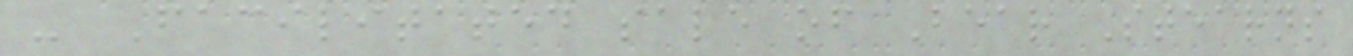- Facilitated sale of Bear Stearns
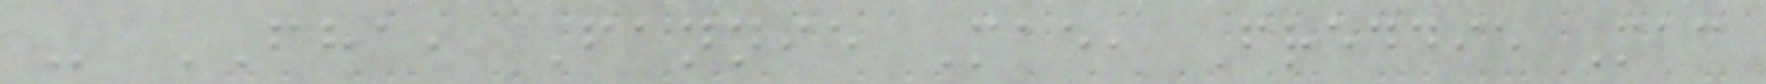- FHA, Fannie Mae, Freddie Mac
